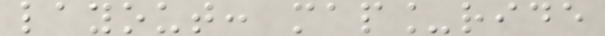layout: map_ride
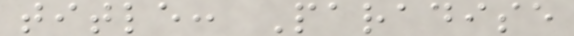title: Paradise
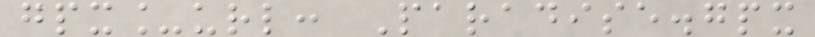gpx_url: Paradise.gpx
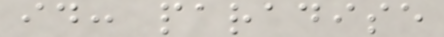id: paradise
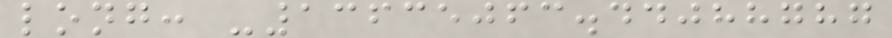long: -13635063.44088787
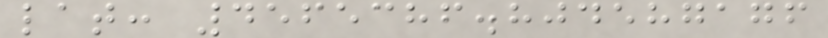lat: 4565386.804587176
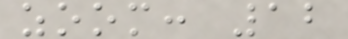zoom: 12
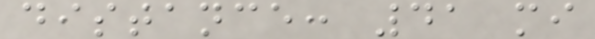distance: 41 mi
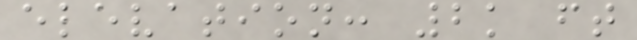elevation: 2k ft
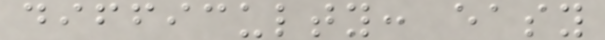difficulty: easy
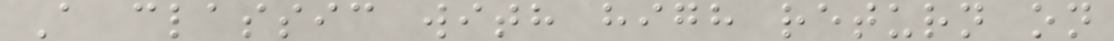A classic with high return on
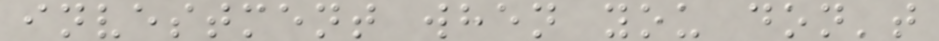investment when you don't
